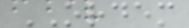ORDEM
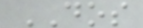DOS
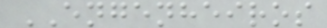ENGENHEIROS
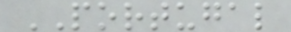PORTUGAL
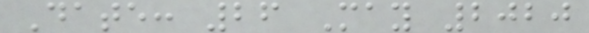Date: 26 May 2020
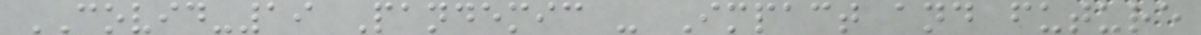COVID-19 Pandemic - Impact and future
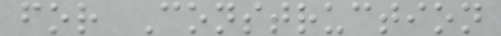for Construction
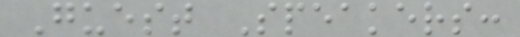Guest Speakers:
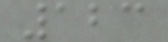123
